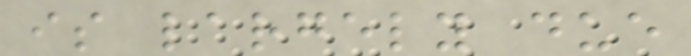is largely due
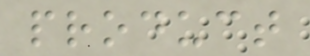product
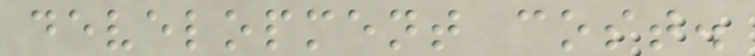development cost.
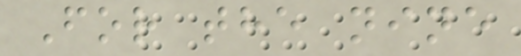For the nine
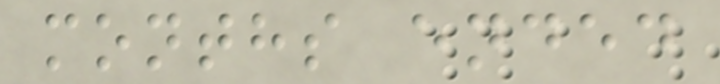months ended
